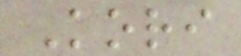Kori
